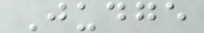Judge
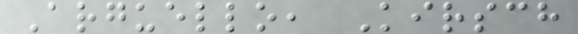Arguello, Kirsch
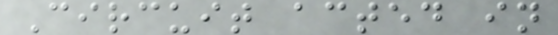Circuit acted in
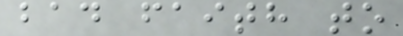bad faith to
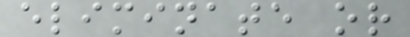eliminate or
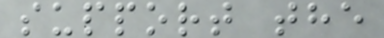support the
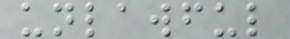unlawful
